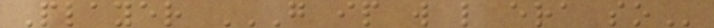Player G IP W L ERA SO
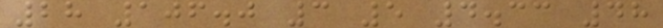28 106.0 3 5 4.33 48
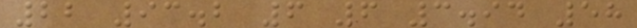22 93.2 6 6 3.94 58
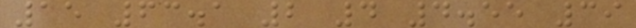15 63.1 2 4 4.55 39
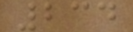234
